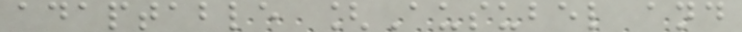adaptable [Ausubel and
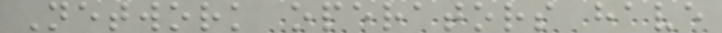Network operators have
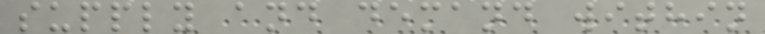supply and demand within
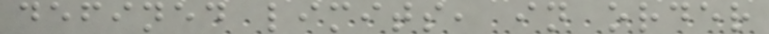defined limits, in order
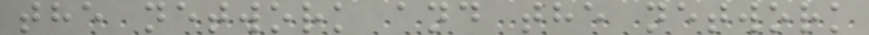the network and the network
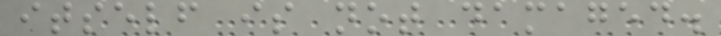itself is not damaged.
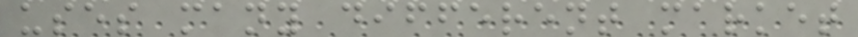uses many different market
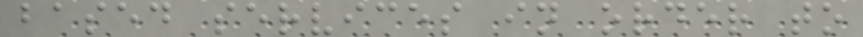based services in order to
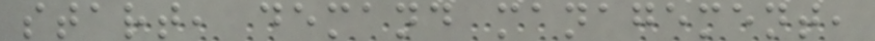start, demand management,
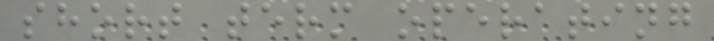short term operating
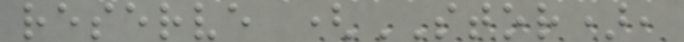reserve (STOR),
